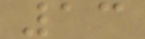13
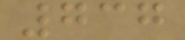737
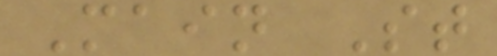Main St
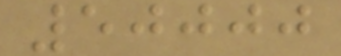50000
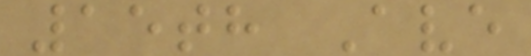15th Ave
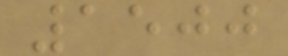1500
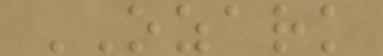OZARK
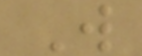W
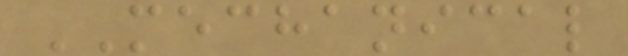MECHANICAL
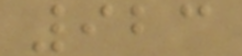923
